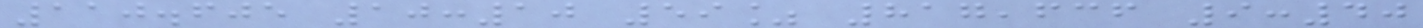110.605 10:10 59% 817,636 9:40
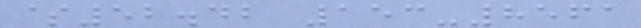$52.42 153-8561
